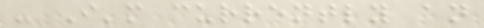- I'm currently an
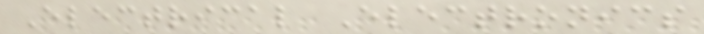Electrical Electronics
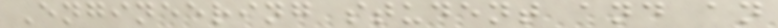Engineering student and an
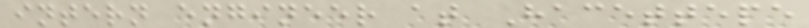intern engineer at Hacettepe
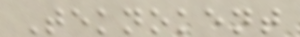Teknokent
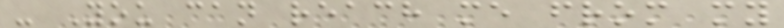- You can reach me from my
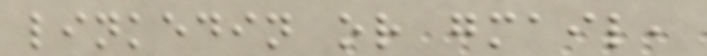linkedin or gmail,
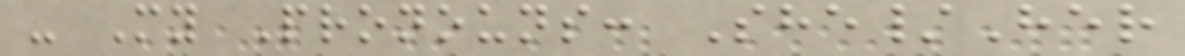- My Pronouns: She/Her
